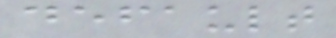default
